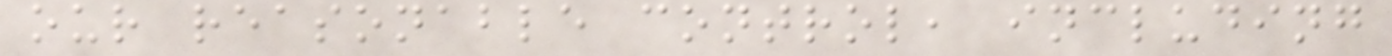our reasonable control, including
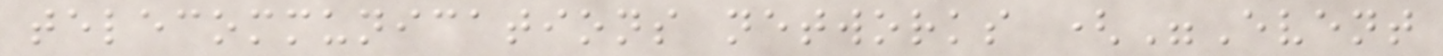telecommunications networks ("Event
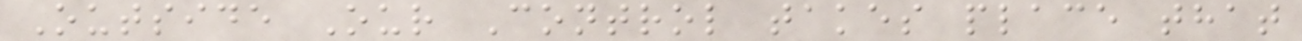Outside Our Control takes place that
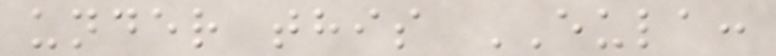under this EULA:
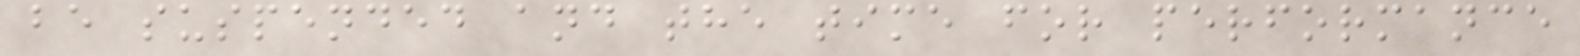be suspended and the time for performance
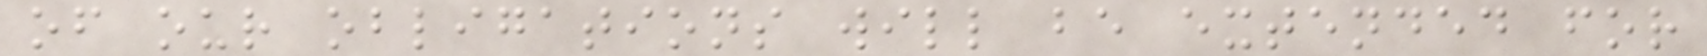of our obligations will be extended for
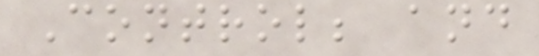Control; and
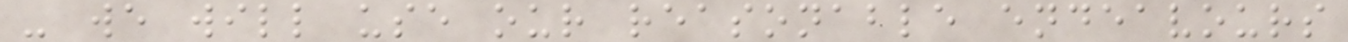- we will use our reasonable endeavours
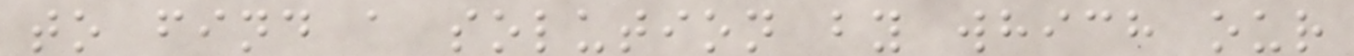to find a solution by which our
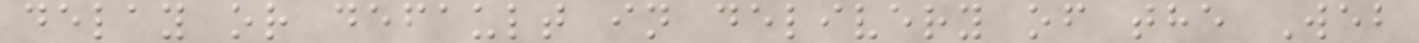delay or default in delivery of the Web
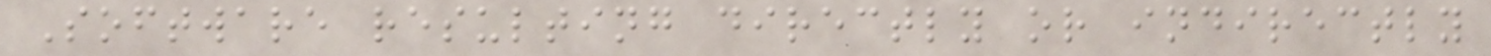Software resulting directly or indirectly
